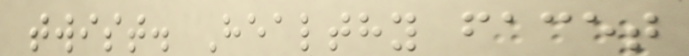twist. Healthy facet
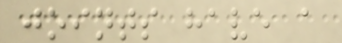joints have a
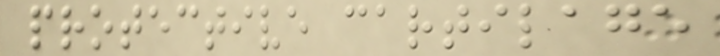protective cartilage
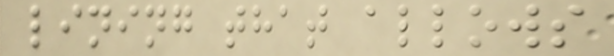lining that allows
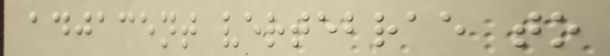adjacent vertebrae to
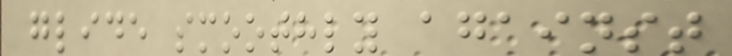glide smoothly against
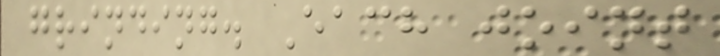grinding. Each joint
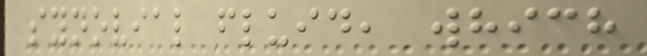synovial fluid, which
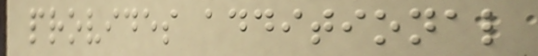provides additional
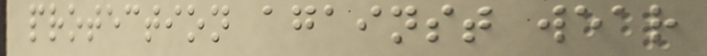protection against wear
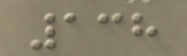138
